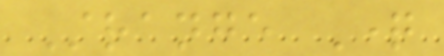Strange Question
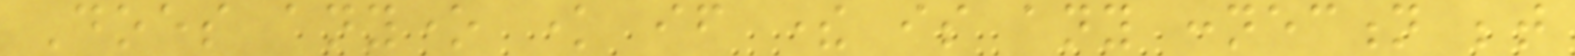Does anyone know if there is any connection between
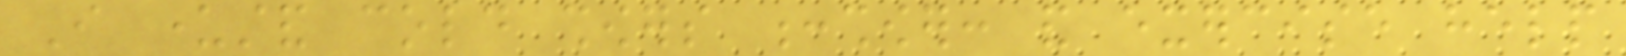I understand cold showers :shower: and exercise help
